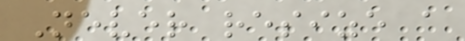Never resize a
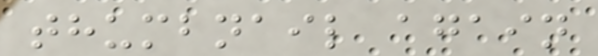thumbnail again
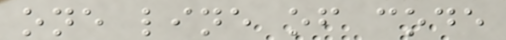one line of code
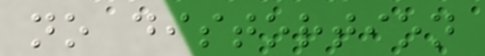no distortion
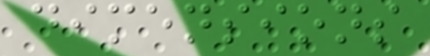dimensions
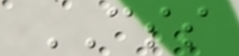CSS
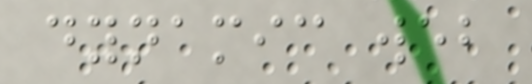dynamic web
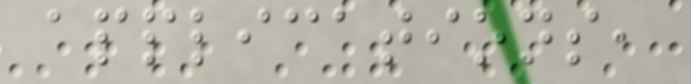applications,
